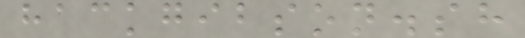hackgibson.sh
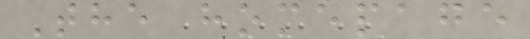The homepage
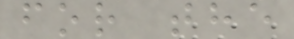for the
